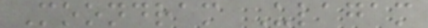Moondram Ulagam
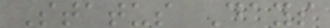Status Days
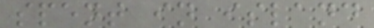spent in island
